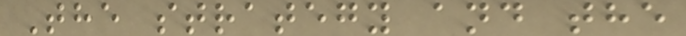The strategy and the
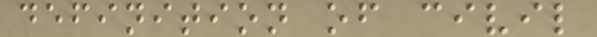definition of civil
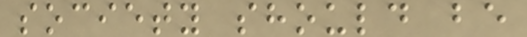society should be
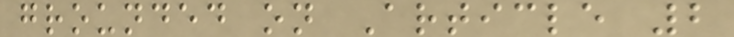grounded on Article 2
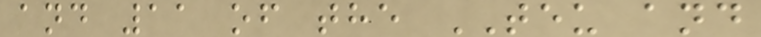and 11 of the TEU and
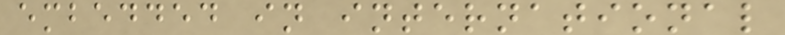embedded in international
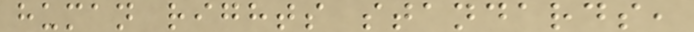human rights standards,
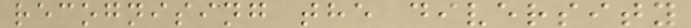recognising the diversity
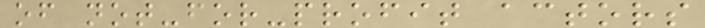of not-for-profit actors
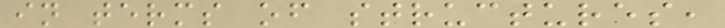in terms of structures,
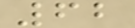62
